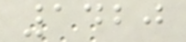1420
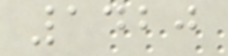1420
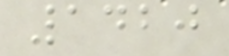1420
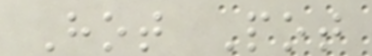Hot Pot
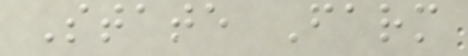State Farm
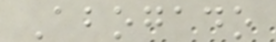Abogado
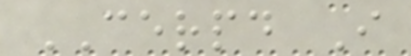CERPD I
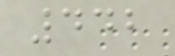442
